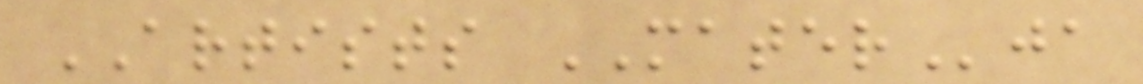ARTISTS MATERja
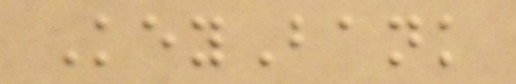KeyBank
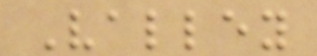Valley
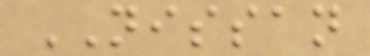NISSAN
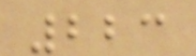223
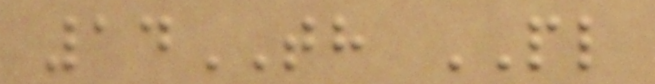14TH PL
